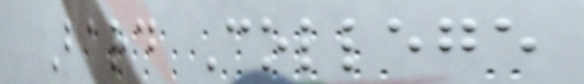Bard College
